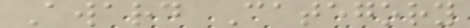Award Category
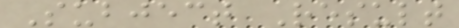Subject Result
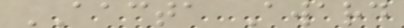AACTA Award
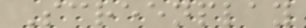Screenplay
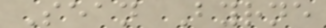Sean Byrne
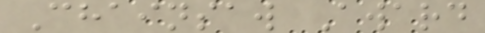Chainsaw Award
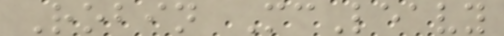Robin McLeavy
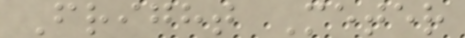Fright Meter
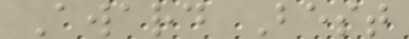Award Best
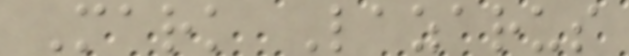Mark Lazarus
